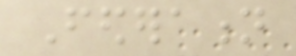Federation
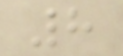8
